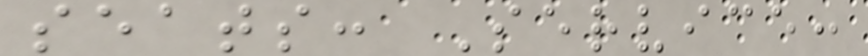seats: Service:
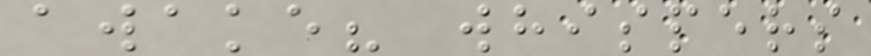awake? whispers
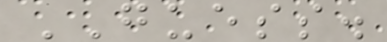GUESS.
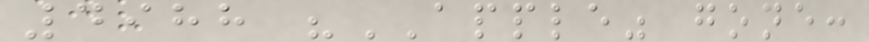4988 "APPLE" gone:
